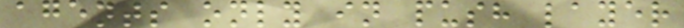agents only in push layer
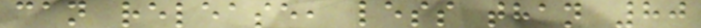can release, less than 80
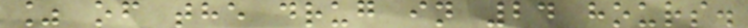% of the drug in 24 hours.
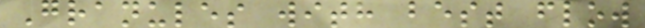Granules with best flow
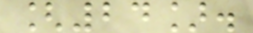[24].
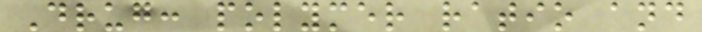Drug: polymer ratio and
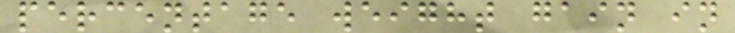percentage weight gain in
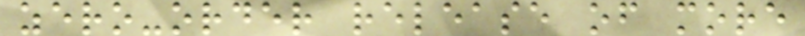zero-order release of more
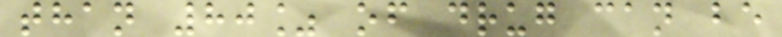than 80% of drug can be
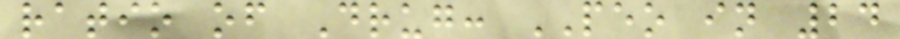ratio of Drug: PEO in 24
